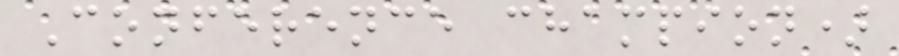Conference champion)
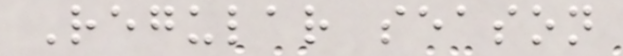Regular season
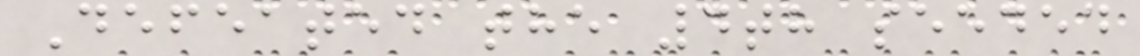Defeated the 4th seeded
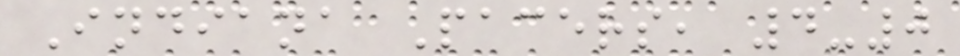Indiana Pacers, 4-0
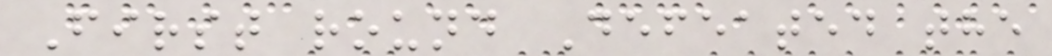First round Defeated the
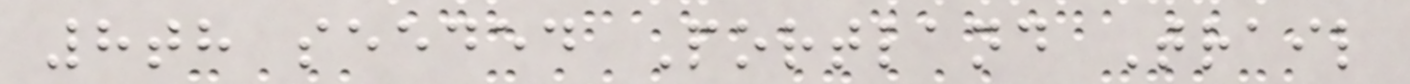8th seeded Portland Trail
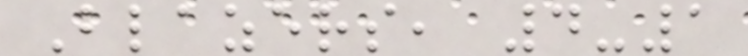Blazers, 4-1
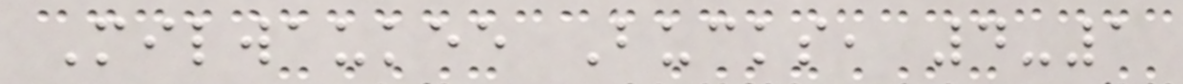Milwaukee Bucks, 4-1
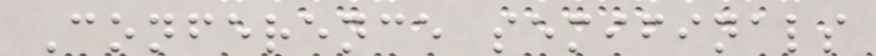Conference semifinals
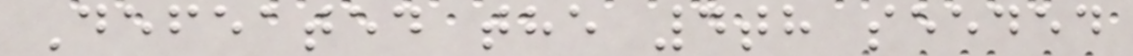Defeated the 4th seeded
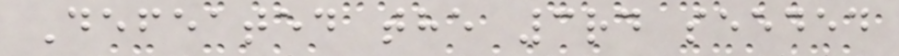Defeated the 3rd seeded
